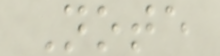Note
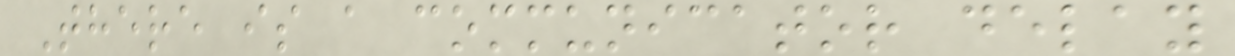There is a communicator delay
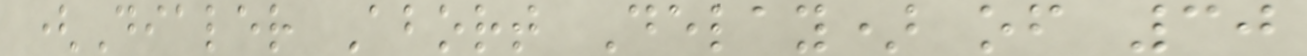(Dialer Abort Delay) of 30
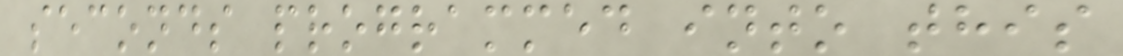seconds programmed into this
